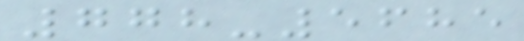778-5685
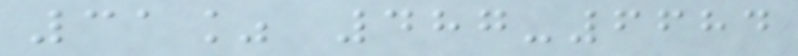31% 487-6684
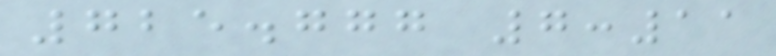725.777 7:11
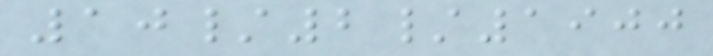10/2/1900
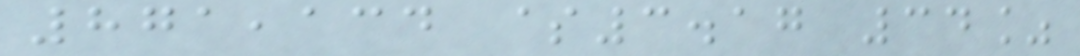871,134 $3.17 34%
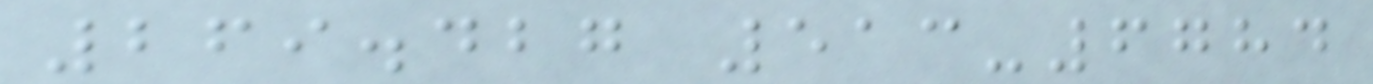269.427 513-6784
